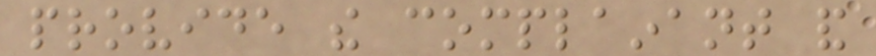provide the complainant and
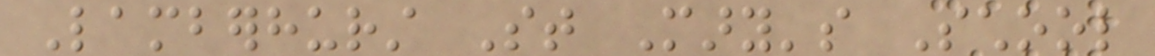Lamberhurst St Mary's School
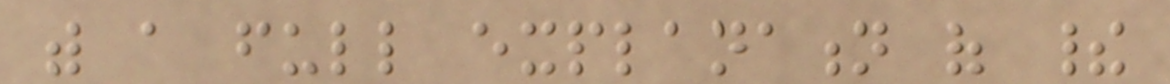with a full explanation of their
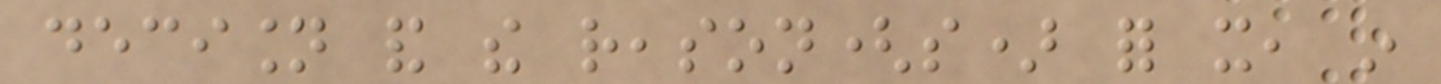decision and the reason(s) for it, in
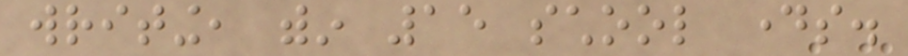writing, within 15 school days.
